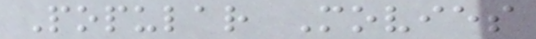Popular Movies
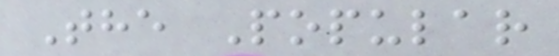The Popular
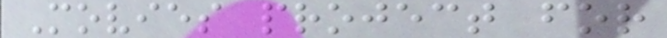Movies project for
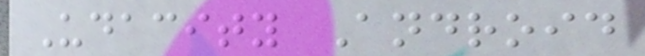Udacity Android
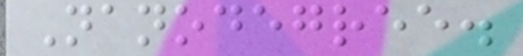Nanodegree.
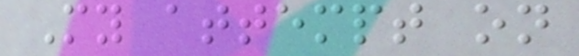My attempt on
